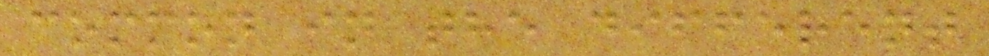common in the different
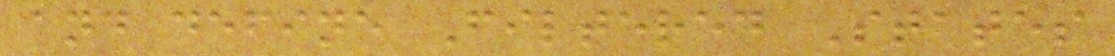and define Filtered States
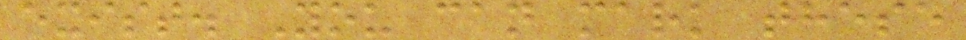exist. You can mark these
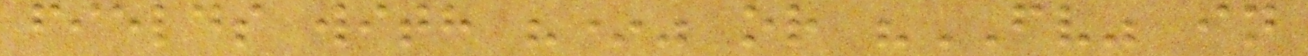fields with "*" or "FV" in
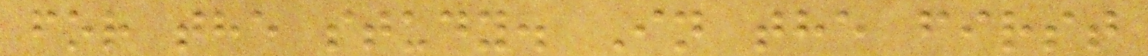for the study. In the first
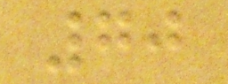70
